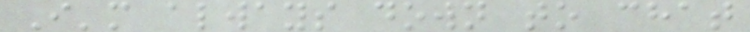I'm always down to chat
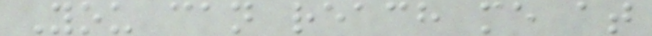You can reach me at
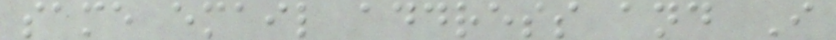same email address and I
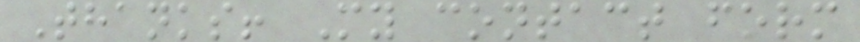Thanks! My contact form
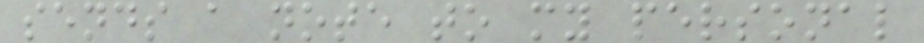sends a note to my personal
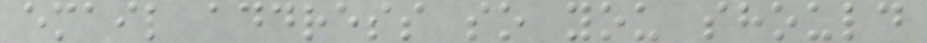email address so you should
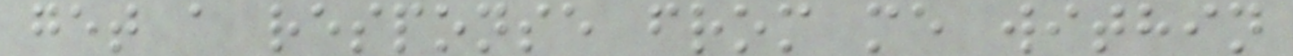get a response from me within
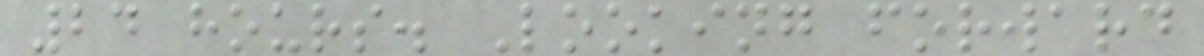24 hours. Looking forward
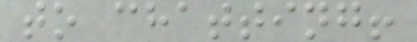to chatting!
